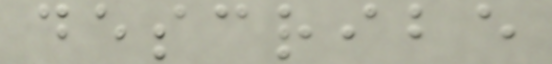describe
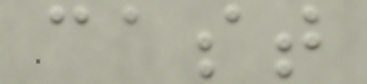cast
